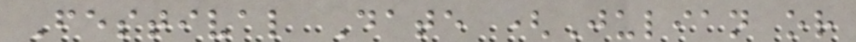Festival Date (Julian or
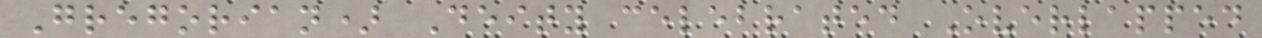Gregorian) Deity celebrated Overlapped
